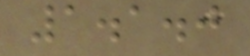1.1.0
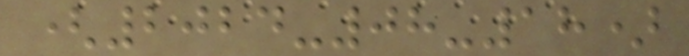(2024-08-18)
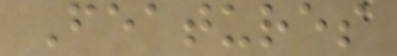Features
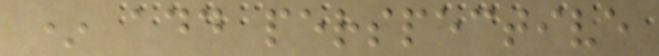* add perspective
